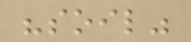"soil"
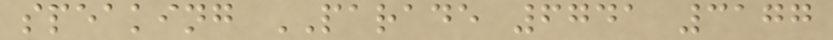speaking PARADE 6741 3177
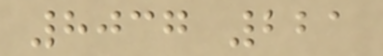8037 221
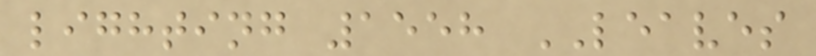lighting 1558 LEAVES
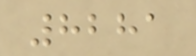8281
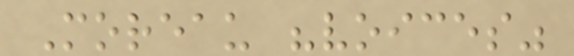Moreau "voices"
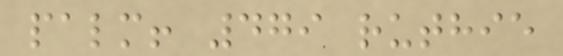palm! 479 ruthie
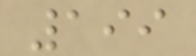199
